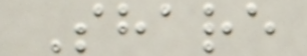Share
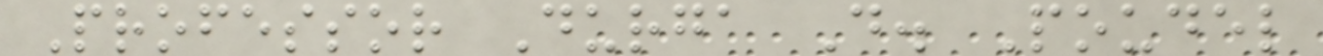Professor Durga D. Poudel
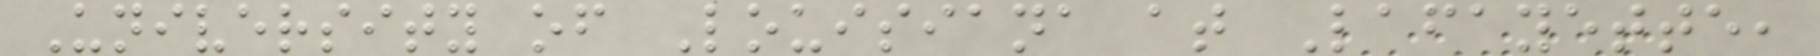University of Louisiana at Lafayette,
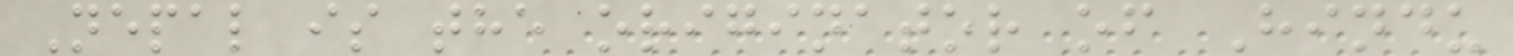Nepal is the originator of Hindu
